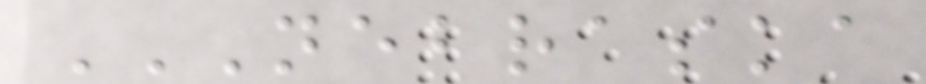NEBRASKA
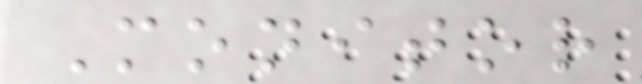Monitor
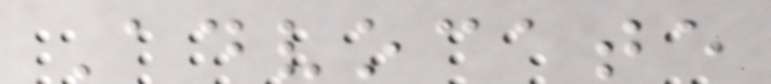Advocate
